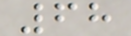68
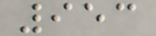953
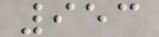953
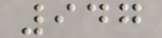947
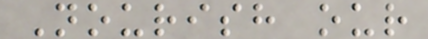Nourish our
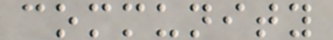community
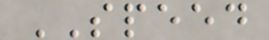SPEED
